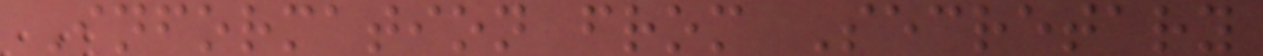Information from Secretary
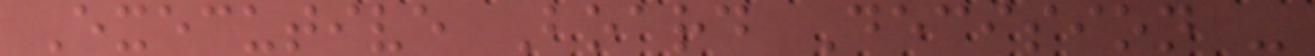Executive Board Decision -
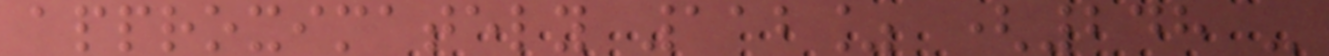approximately 112% (248 -
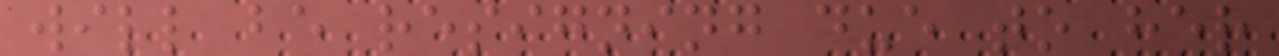will be resigning due to her
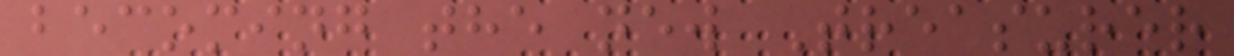becoming the new Treasurer
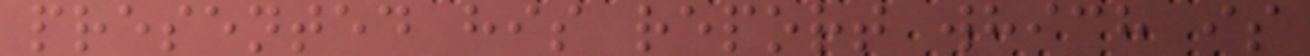presented his report which is
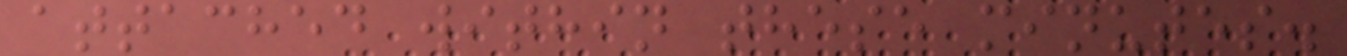attached within these minutes.
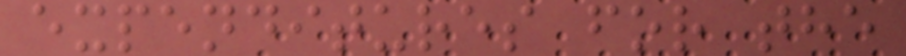expenditures for the
